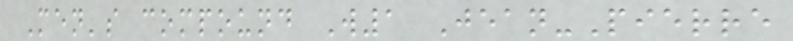Men's compound W1 Jean-Pierre
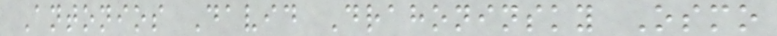Antonios David Drahoninsky Osmo
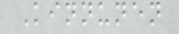Kinnunen
